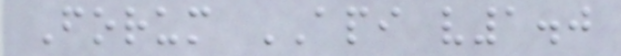Forum API v1.0
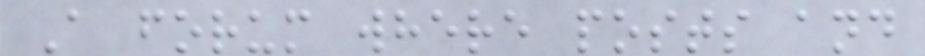A forum where posts and
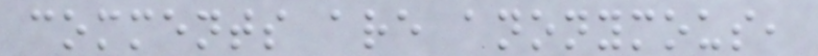comments are anonymous,
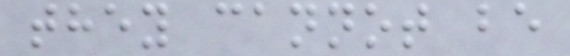they cannot be
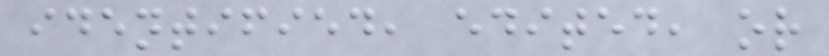identified, edited, or
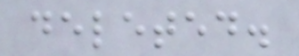deleted.
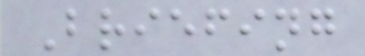Briefing
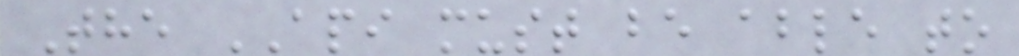The API must be able to
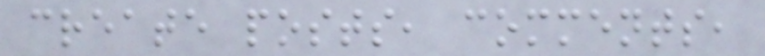create posts, comments,
